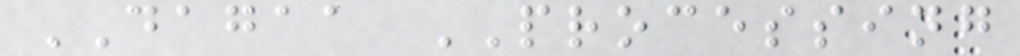DAGAA PROCESSING
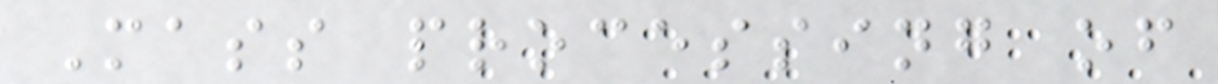Mass processing of
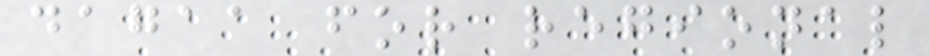dagaa for regional
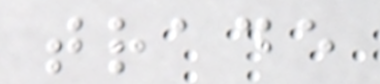trade
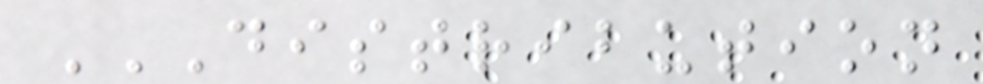DISTRIBUTION
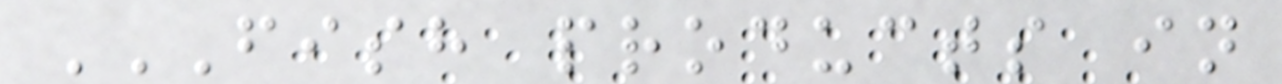FISH PRODUCTS IN
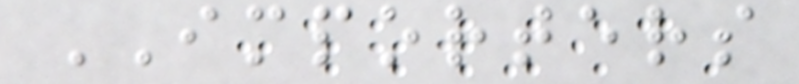IMPORTERS
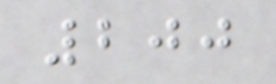200
